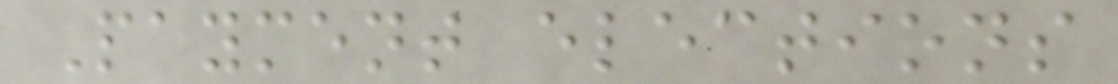Payment elections
